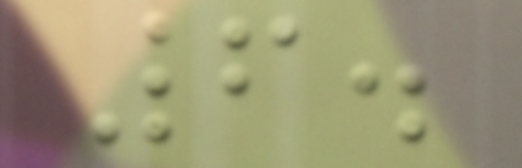6.
